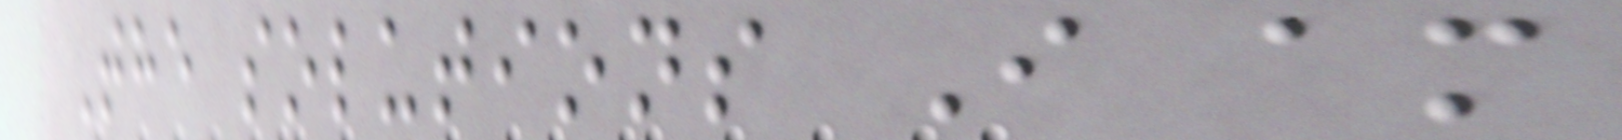The solutions I am
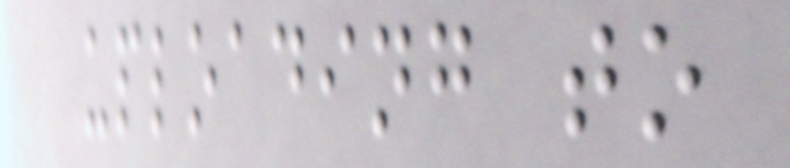uploading to
